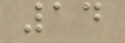14
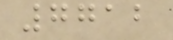7712
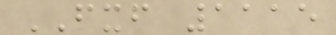FXF 1115
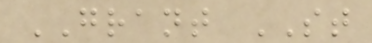GRANT ST
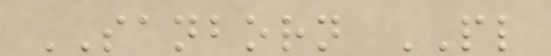SANBORN PL
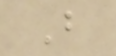B
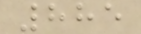885
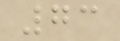73
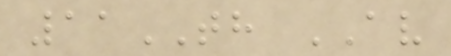11TH AV
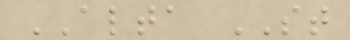ALTA ST
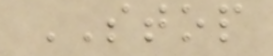STOP
